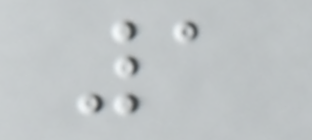1
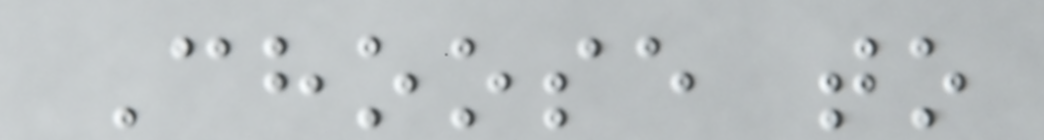Choose to
